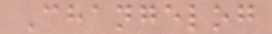Changelog
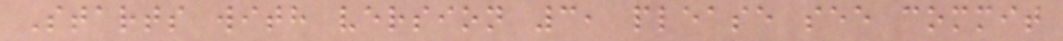Starts with version 3, please see commit
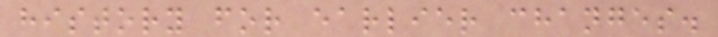history for earlier changes.
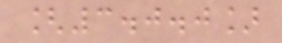[3.0.0]
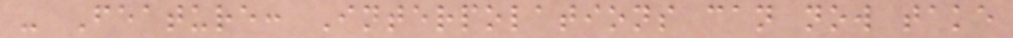- Feature: Interpolations can now take
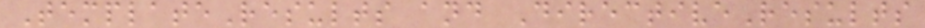TemplateResults and DirectiveResults
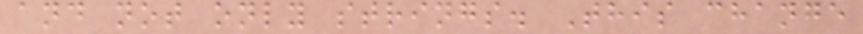and not only strings. This change
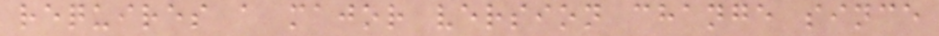requires a major version change since
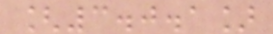[3.0.1]
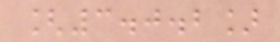[3.0.2]
